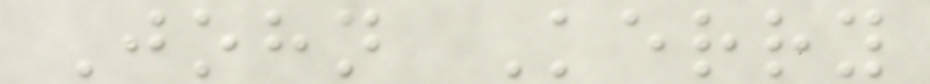John Kerry
